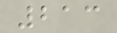213
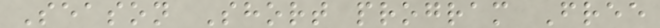Season Short program Free
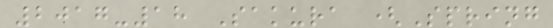2017-18 Sakura (Spring
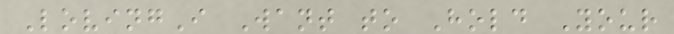LovingI Want to Hold Your
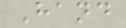Hand
